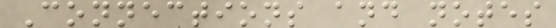Connections and notes
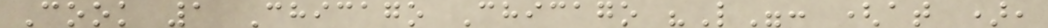Cook 1 Chicago Chicago "L": (at ),
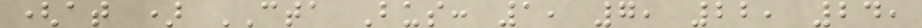(at ) CTA Bus: 1, 7, 22, 24,
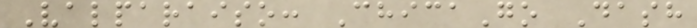Valparaiso: ChicaGo Dash
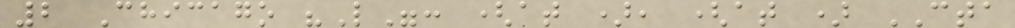2 Chicago "L": (at ), (at ) CTA
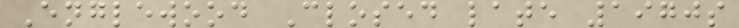Englewood Closed late 1970s
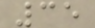35
